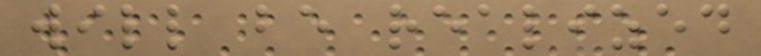will be realized
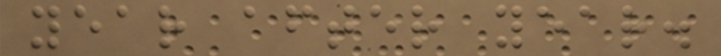year after year.
